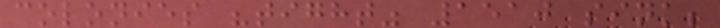colonies "tight" 1510 sink;
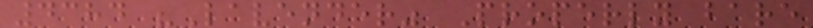4384 "Lavender" Properly bare
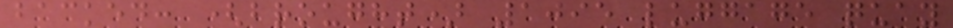backed: (brought) 1095 luggage quay
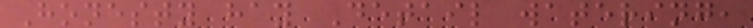Honesty hay Detail watering,
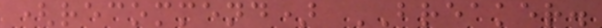(recommend) BREAKER.
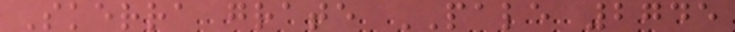Skerra grate PALE 2745
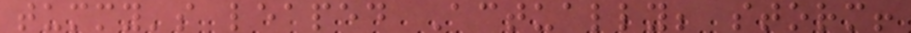tummy's leaped Actually; storm!
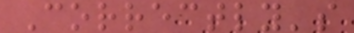Correctly's
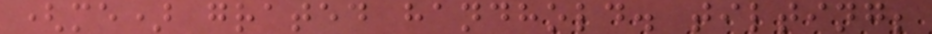(me) grated handhold. tilting;
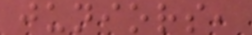juniors,
